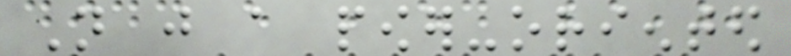Not just a power-oriented
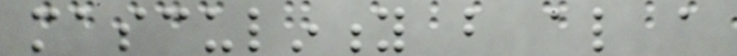masculinity but also a
